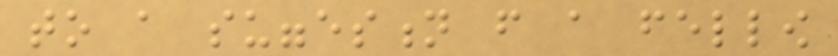to a suggestion from a fellow
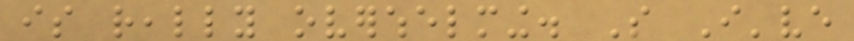is really overwhelming. So I've
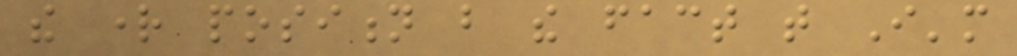the right position but the fact that I'm
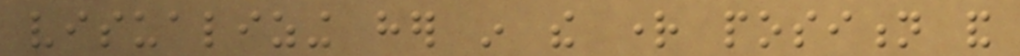visualizing her in the right position and
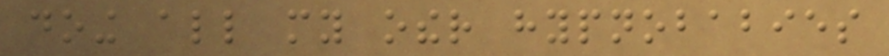doing all my other hypnobabies
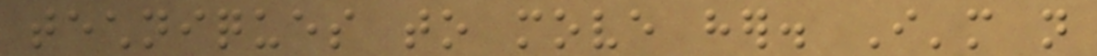techniques to move her. I'm not
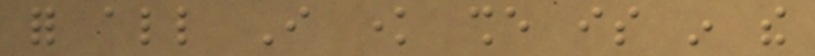for all I know she is in the
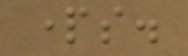parts.
